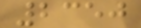2350
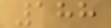188
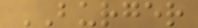BURGER
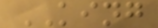KING
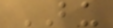BU
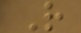R
